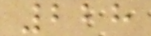228
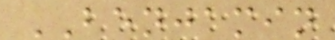BENJAMIN
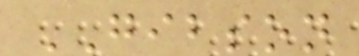GIBSON
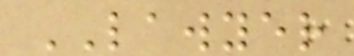LAWYER
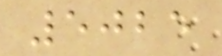5025
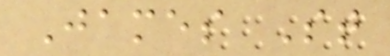James St
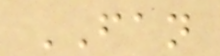FAN
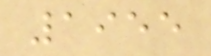1955
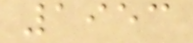1953
